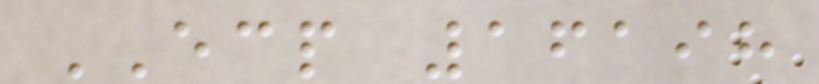ECP 16198
